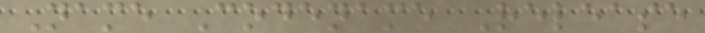Name Codename Release
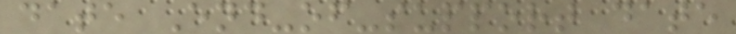date End-of-support date
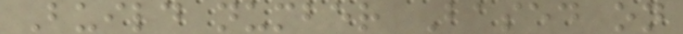Build number Based on
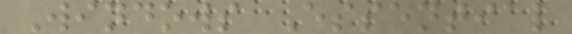Windows Essential
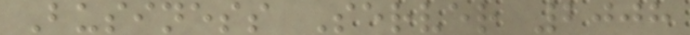Business Server 2008
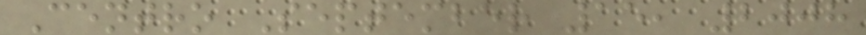Centro September 15, 2008
